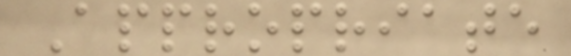Appropriate
